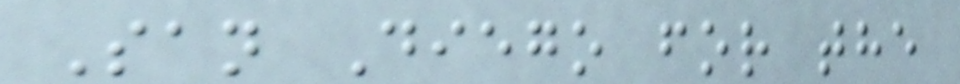San Diego for the
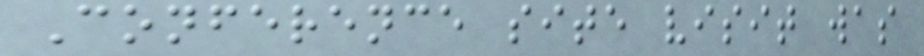Conference site visit was
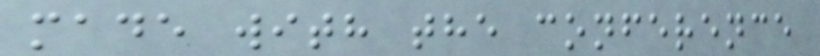made with the conference
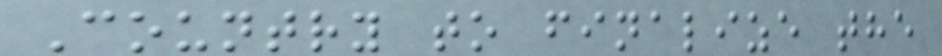Country to finalize the
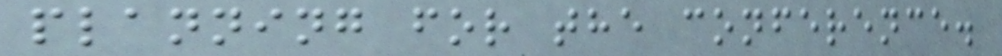planning for the conference.
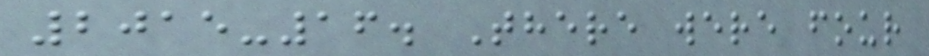2015-16. There were four
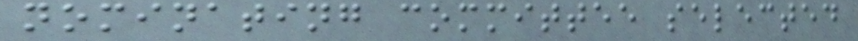nominating committee selected
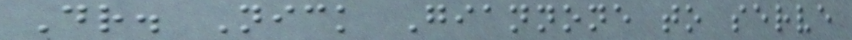Dr. Nick Giannone to serve
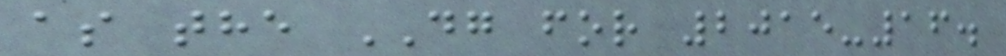as the DG for 2015-16.
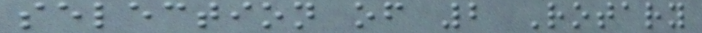selection of 2 Rotary
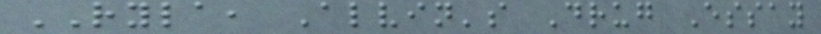RYLA, Alvin's Drug Essay
